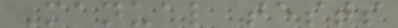Manual tests
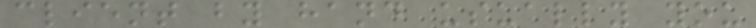client by hand usually you
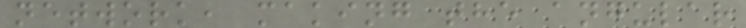network, making the angular
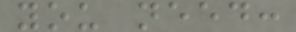you need:
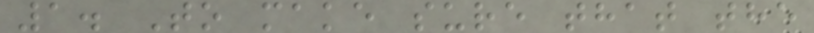1. To make sure that the
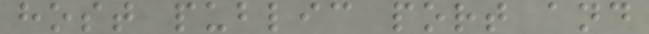host public port and
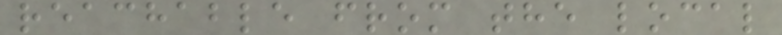reachable from the local
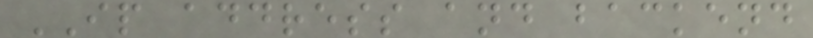IP address and backend
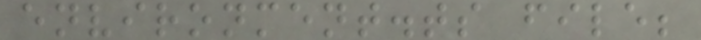environment.ts file;
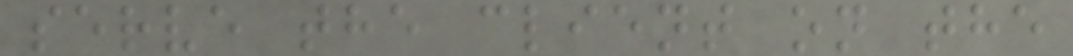serve the client on the
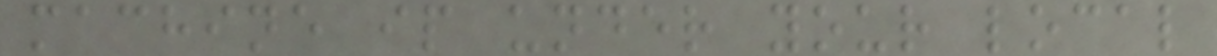machine ip under your local
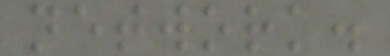network.
